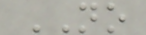NO
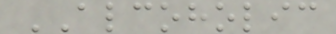ALCOHOLIC
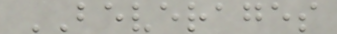BEVERAGES
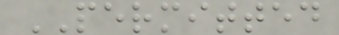PERMITTED
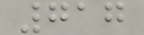717
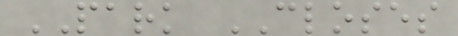PARK CLOSES
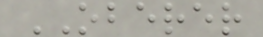OBERER
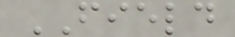FIELD
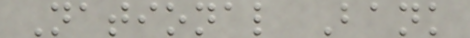National Bank
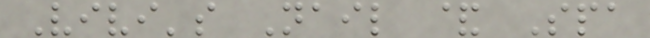Vivi's Nail & Spa
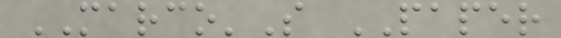MARCO'S PAPER
